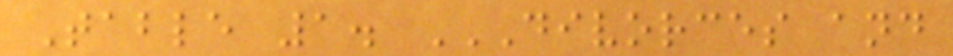Table 1. DIVORCES AND
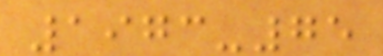1973-75
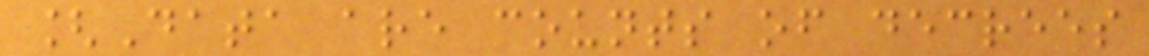[Data are counts of decrees
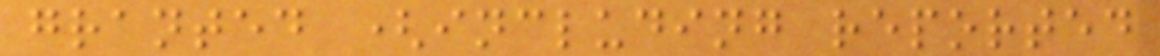granted (including reported
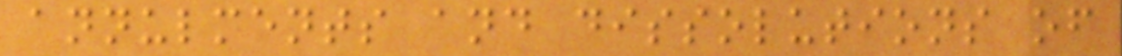annulments and dissolutions of
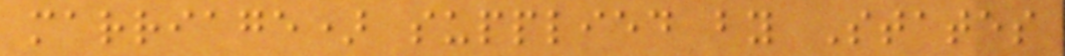marriage) supplied by States
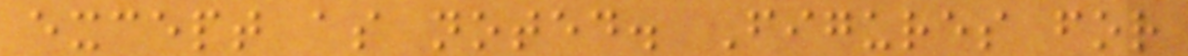except as noted. Figures for
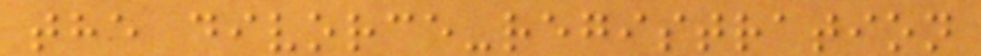the divorce-registration
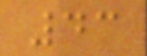43
